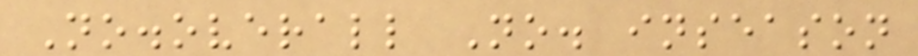No.overall No. inseason
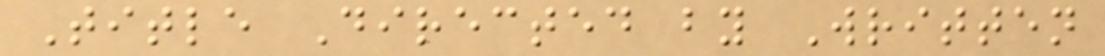Title Directed by Written
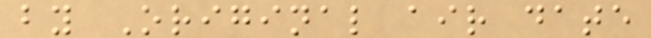by Original air date
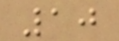10
